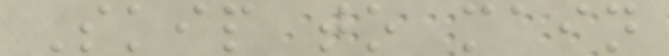Skip to main
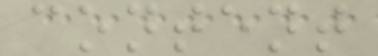content
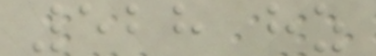528 hz
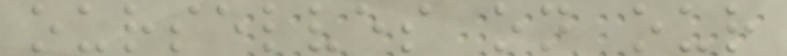ourselves on our
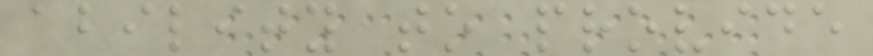ability to provide
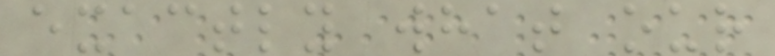exactly what our
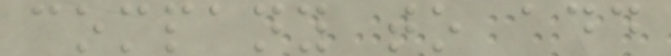company to add
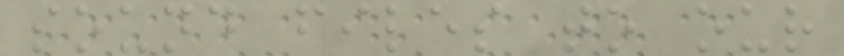sound files to our
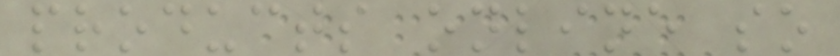products online so
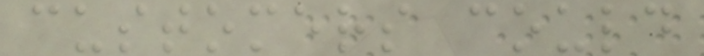customers could
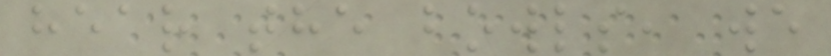hear the bowls, we
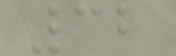32
